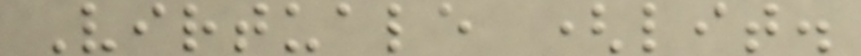Virtuale (lit.
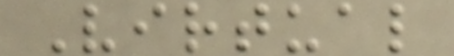Virtual
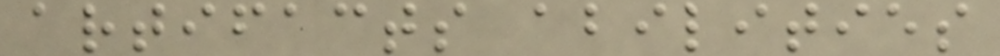artifacts abilities
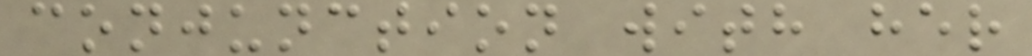conjunction with her
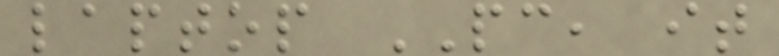laptop PC, it
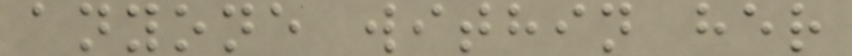anyone within her
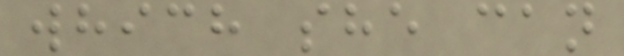which she can
